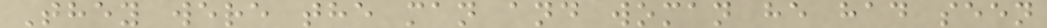They were the man and woman he had seen
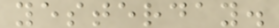yesterday.
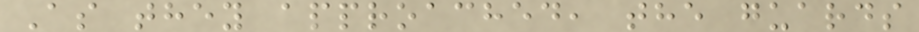As they approached, the guards
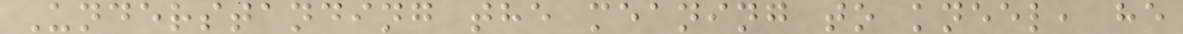Understanding the meaning to kneel, he
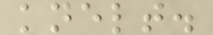knelt.
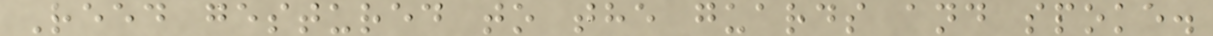Reed gestured to the guards and spoke.
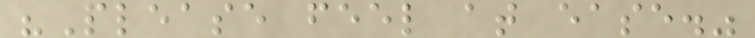"Please feel at ease."
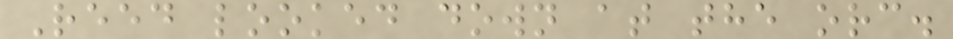Reed looked down at the orc.
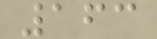163
